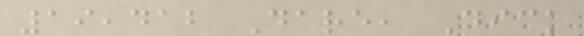19,412 Dare, Dick
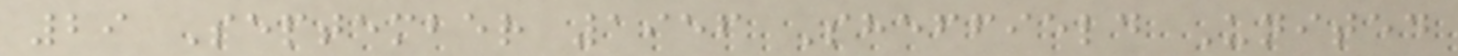29 September 1956 Sheffield United
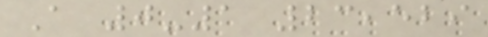A 0-1 23,529
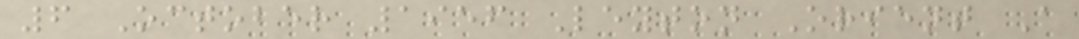6 October 1956 Leyton Orient A
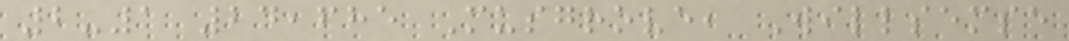2-1 24,685 Musgrove, Willsemse
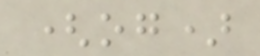(og)
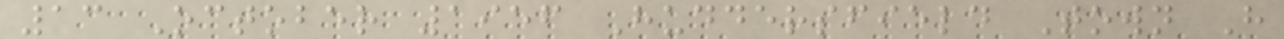13 October 1956 Huddersfield Town H
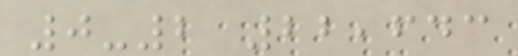0-2 22,643
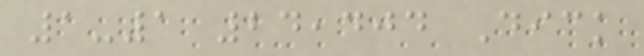1-1 24,404 Dick
